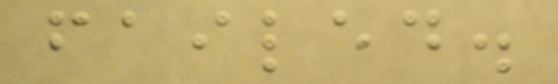failed.
